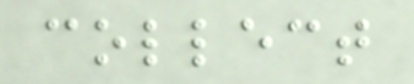collect
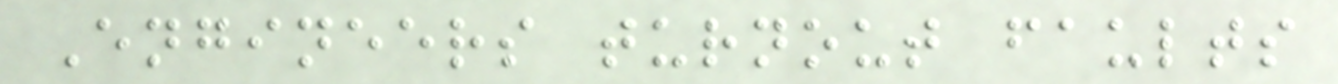Engineers turnout faults
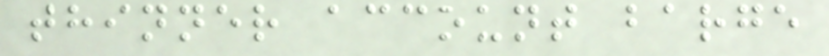thinner account barge
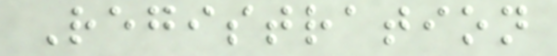Registration
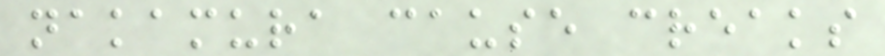nakamura cause creaks
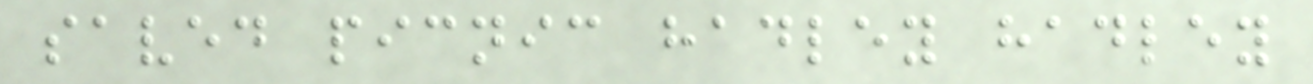saved picnic hadley hadley
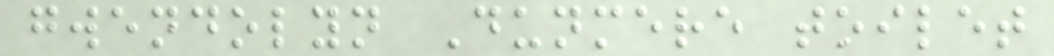gwendolyn Dunmere toilet
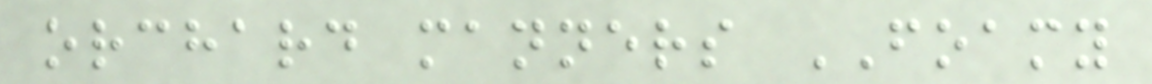orchard manners FOAMY
